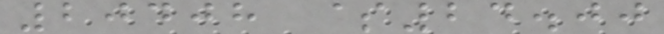20408 $24.00
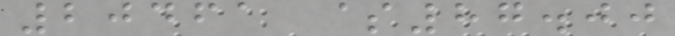20461 $87.00
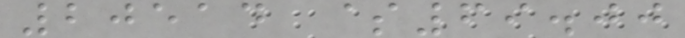20514 $69.00
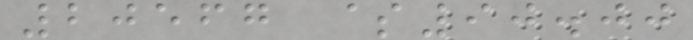20567 $90.00
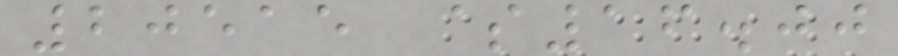20515 $16.00
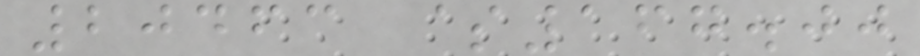20463 $167.00
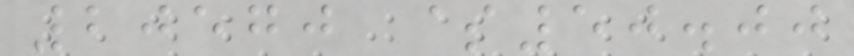20570 $50.00
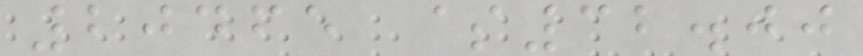20465 $32.00
